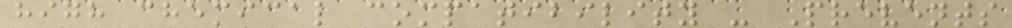high chemical compatibility - Prevents
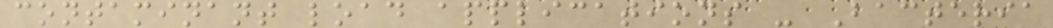contaminant load applications - Bacteria
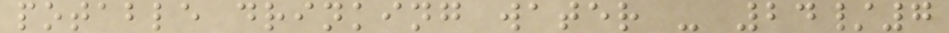potable drinking water - 24/7
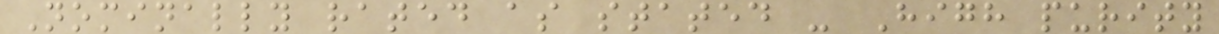Nominally rated as stated - High purity
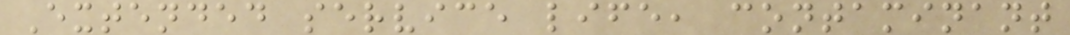Extended service life, contaminant
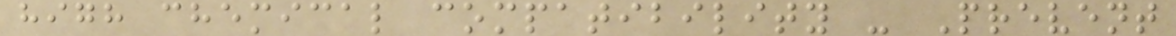high chemical compatibility - Prevent
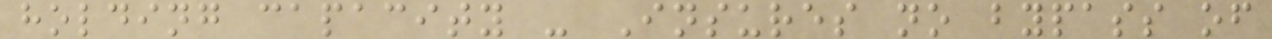holding capacity - Insures no bypass of
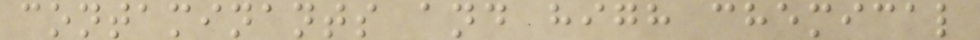contaminants and high chemical
